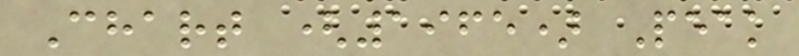Chart (1965) Peak
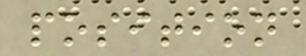position
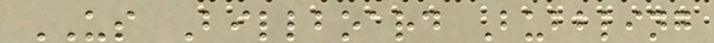US Billboard Bubbling
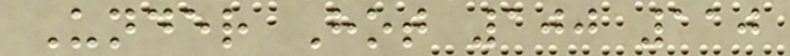Under Hot 100 110
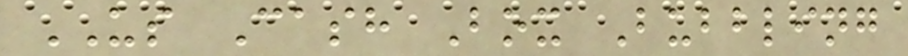US Cash Box Bubbling
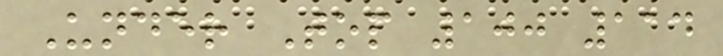Under Top 100 114
